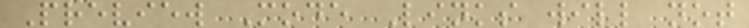Preview Mode Links will not
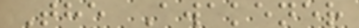The Awakener
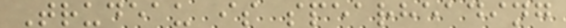Trudeau is spearheading
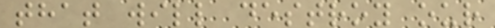that will destroy our
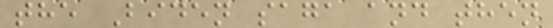the Biden saga and then
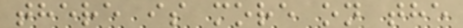there is more on the
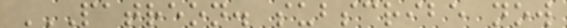PATREON. SUBSCRIBE NOW
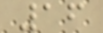16
